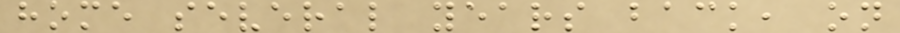home several years back, on
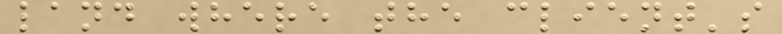land where the client's
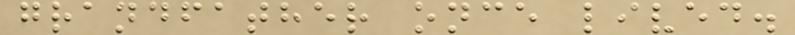grandfather once lived.
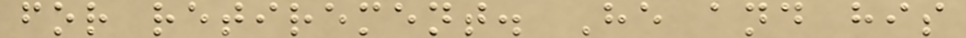for retirement. He and his
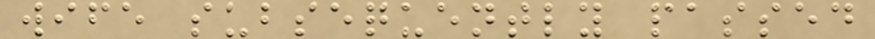wife subsequently passed
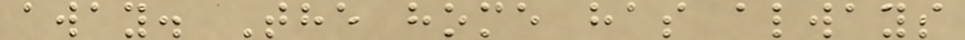away. The home has always
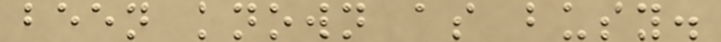been known as busy.
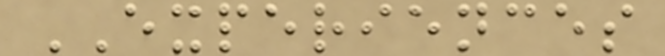EXPERIENCES
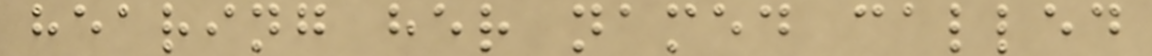hearing her named called
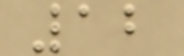12
